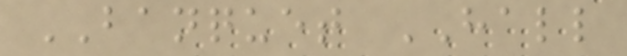BANQUET HALL
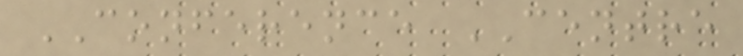CONFERENCE CENTRE
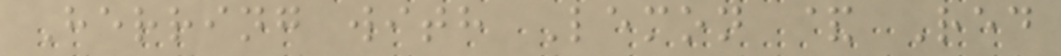Herring with Lemon & Red
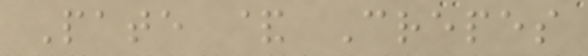Pate & Crepes
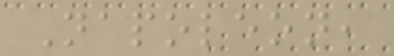Napoleon,
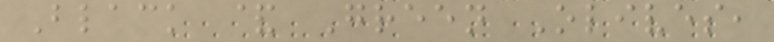Black & Green Olives,
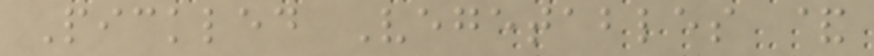Pickled Vegetables &
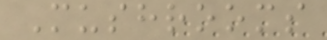Mushrooms
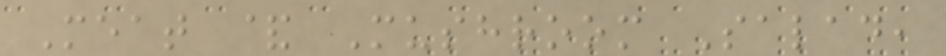Meat & Mushroom Salad,
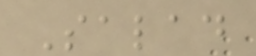Salad
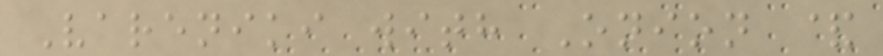Vareniki with Onion &
